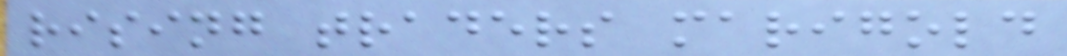rising traders marigold
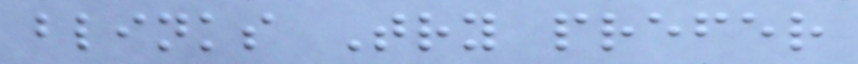blinks Try prefer
